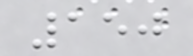150
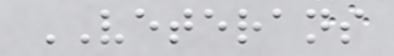VETERANS
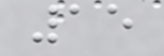15
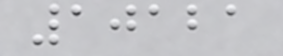10121
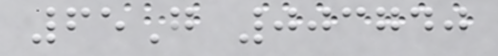65G 003740
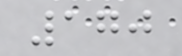170
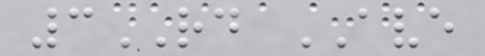3RD AVE
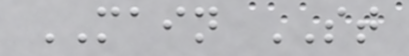MAIN ST
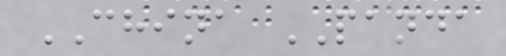CHINA PANDA
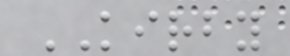KIRBY
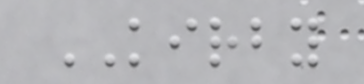KIRBY
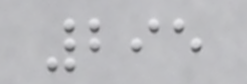295
